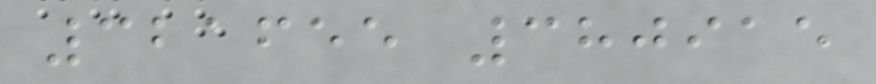321655 380915
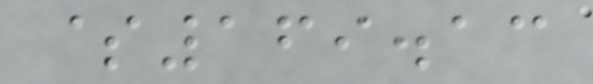$169.13
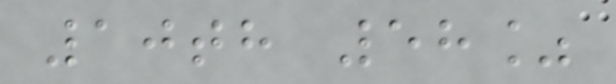10th 58%
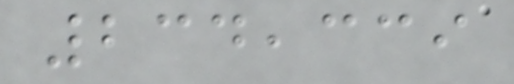234,339
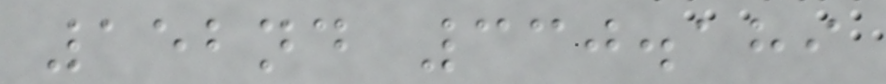152nd 330.189
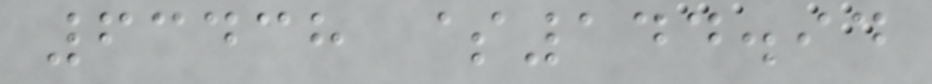63438 $144.94
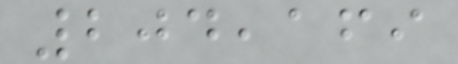204,169
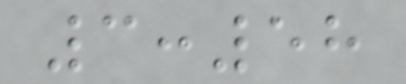3:58
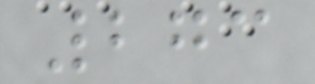273
